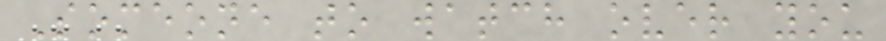Someone to watch over you
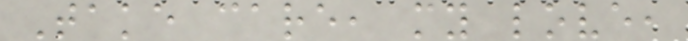Take care, my love,
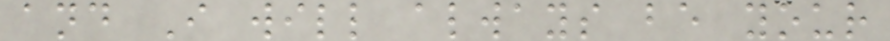and I will always be your
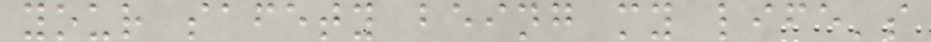your safety being my life's
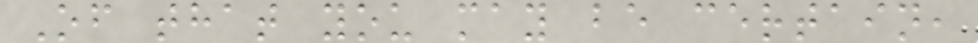Of that you may be certain,
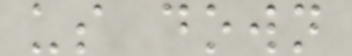us down
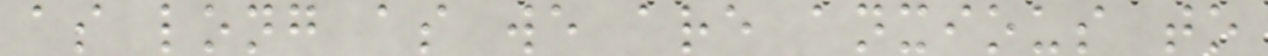as long as we are anxious to
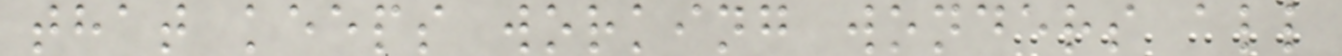that keeps working wonders all
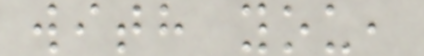with you,
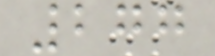277
